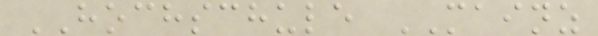HOCHSCHULE MAINZ
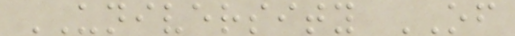UNIVERSITY OF
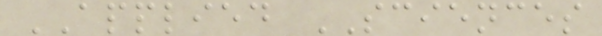APPLIED SCIENCES
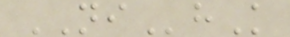NIhK
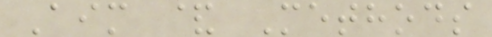Aim & Methods
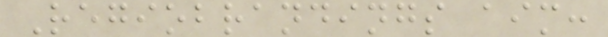Regiobrandings aim:
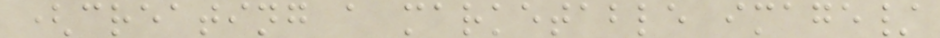(creating a marketable image/
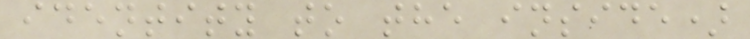identity to the inside)
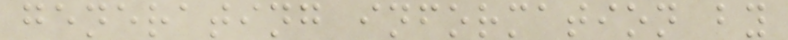generating information by
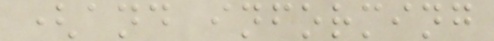(and informing
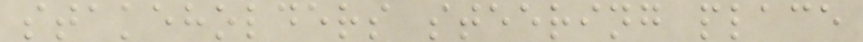stakeholders steering place
